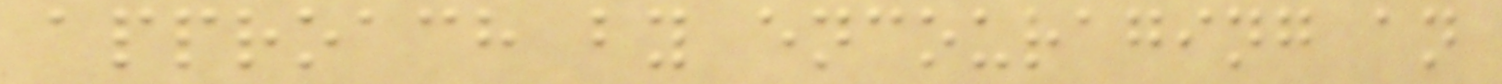approach by encouraging an
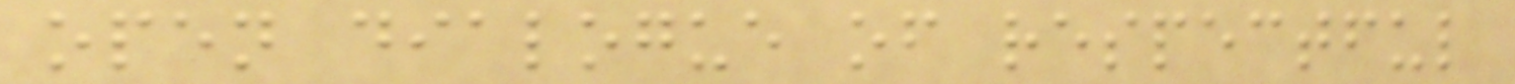open dialogue of respectful
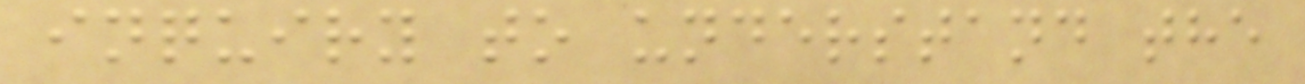inquiry to understand the
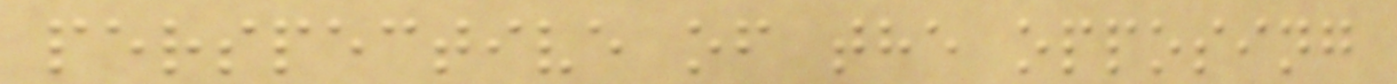perspective of the opposing
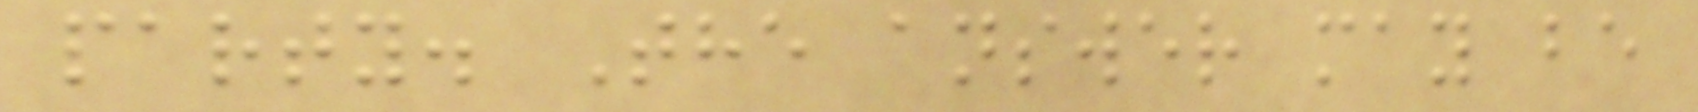party. The answer may be
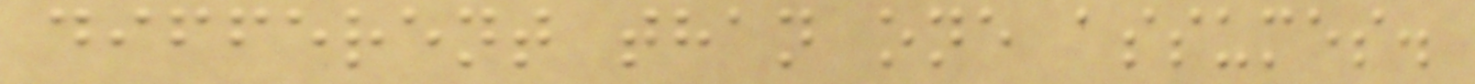different than one assumes.
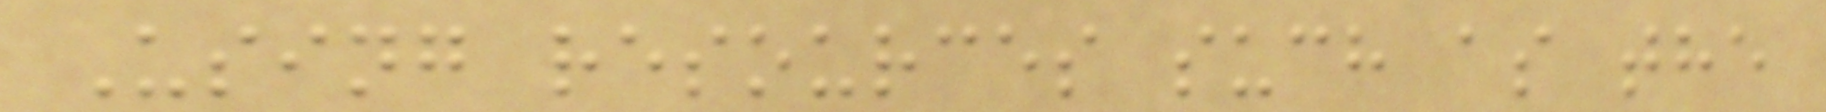Using resources such as the
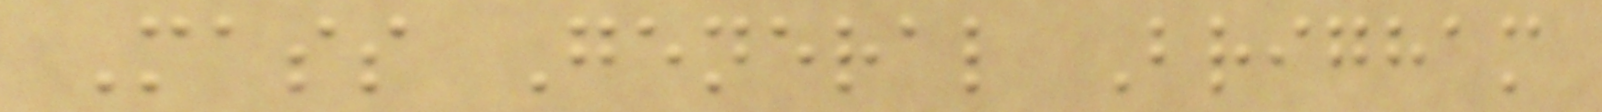Mass General Brigham
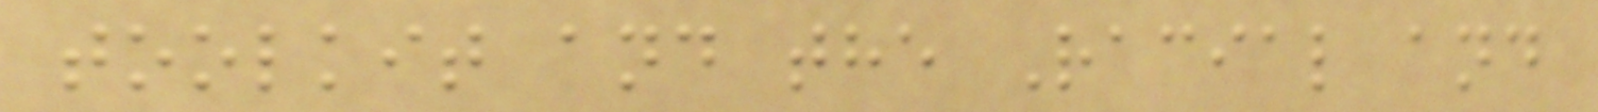toolkit and the Racial and
